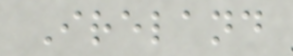Ireland
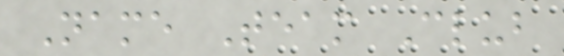Name Team Club
